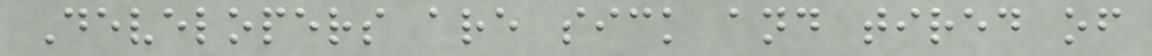Developers are sick and tired of
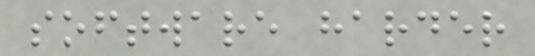software harder
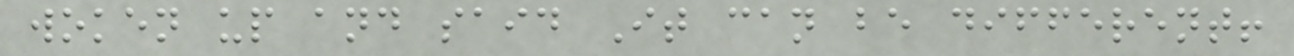woken up and said It can be different!
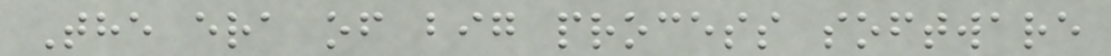The era of big process software
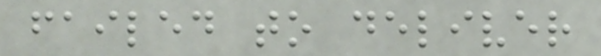failed to deliver
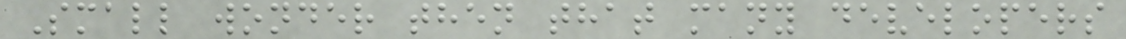Small wonder then that many developers
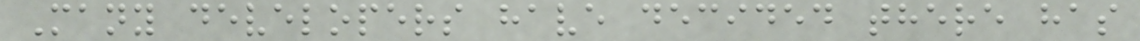Many developers have decided there has
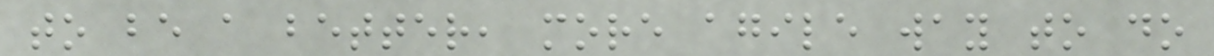to be a better, more agile way to do
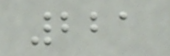221
